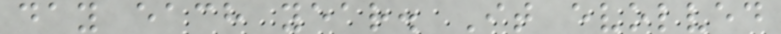day each year. It evolved
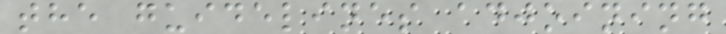the guidelines adjoining
